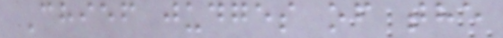Chief judges of the
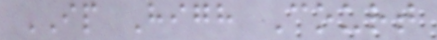IP High Court
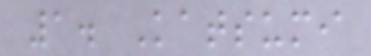1. Katsumi
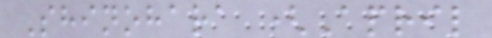Shinohara (April
